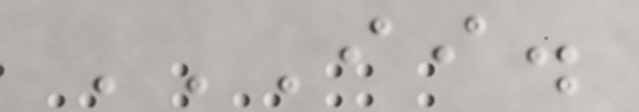II.
